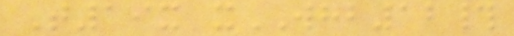T19x xWHB12#
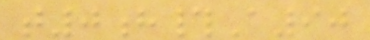t0h#A90
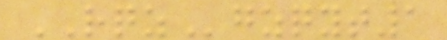RQZgzqyt1
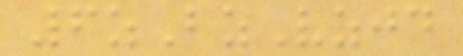6zBzVzjd
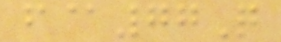f@77Q
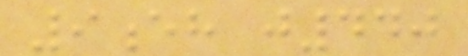9eh j440
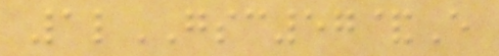1lGSC57&E
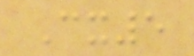Cx5
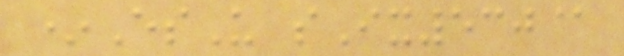*EsU sIx530@
